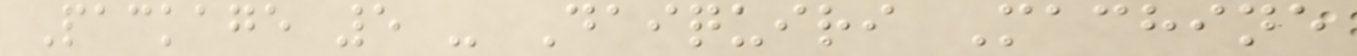Package 5 - Daiquiri Machine
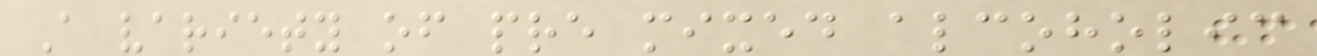A variety of pre mixed alcoholic
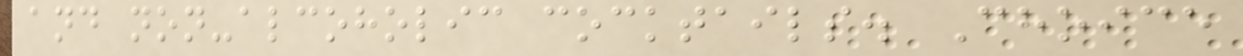and non-alcoholic cocktails. Choice
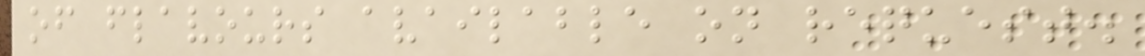of flavours available on request.
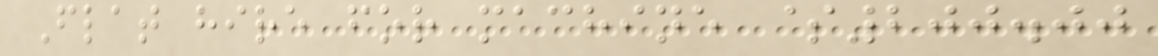Flat hire for machine $200.00
